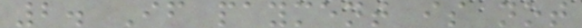2. If payment is not
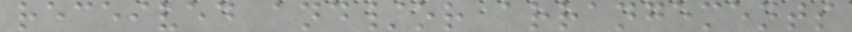received and/or arrangements
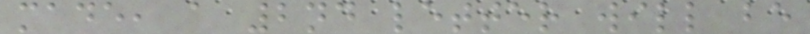made, a 2nd letter will be
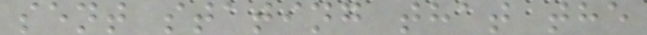sent stating that the
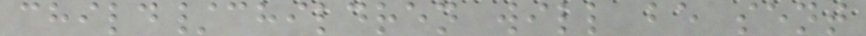child/children will be sent
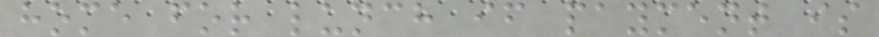home for lunch if payment is
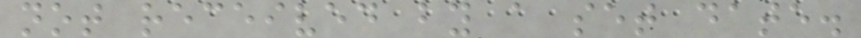not received by a set date.
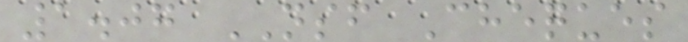1.07 NSF Cheques
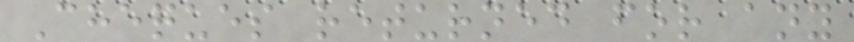Cheques returned for any
